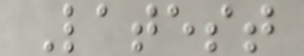Latest
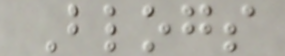Blogs
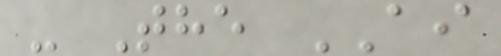- The AI
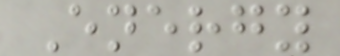Energy
